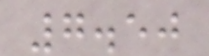7.50
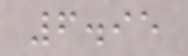6.95
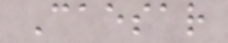Caesar
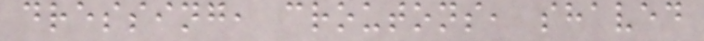dressing, croutons, shaved
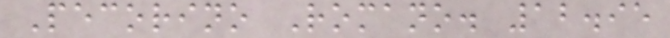Pecorino Romano. 12.95
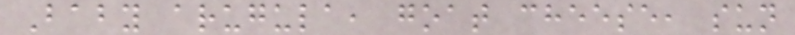Baby arugula, goat cheese, sun
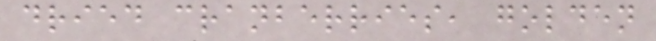dried cranberries, golden
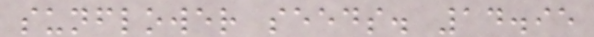sunflower seeds. 14.95
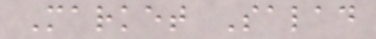Market Salad
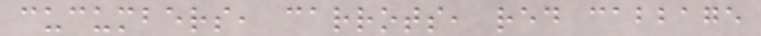cucumbers, carrots, red cabbage
